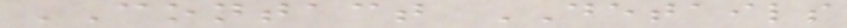CONTACT DETAILS
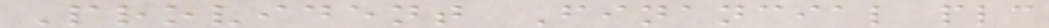Provident Financial plc
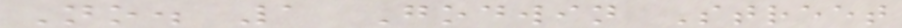No. 1 Godwin Street
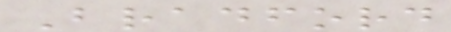Bradford
